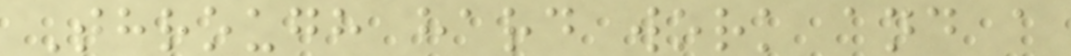Through hard work and a
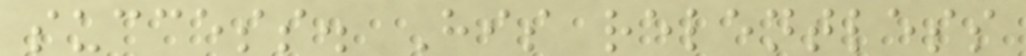success. His relentless
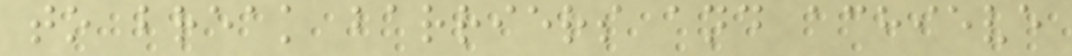to break barriers and achieve
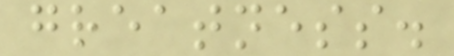greatness.
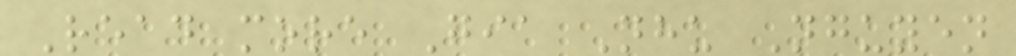Read more Gia Nhu Nguyen
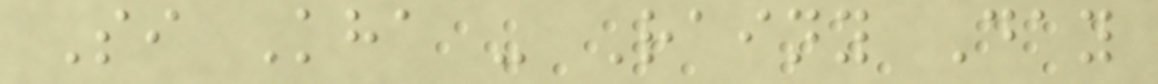Si Kha - Rainy Day
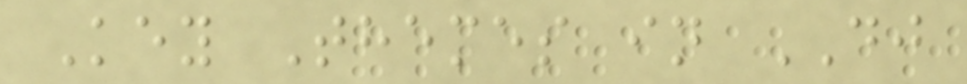Key Themes in DJ
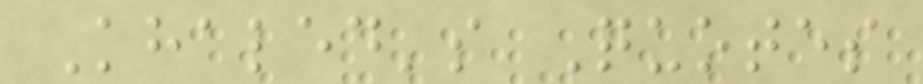Khaled's Quotes
